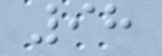98
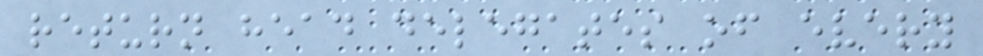return head delegates of every
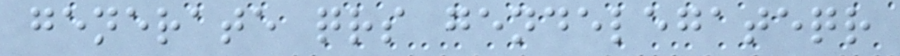generate qrs gendelegateqr
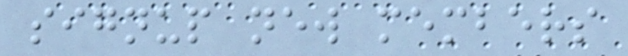signup new members
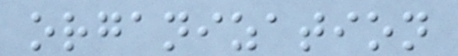organization
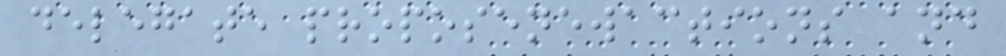delegate proposenewactions and
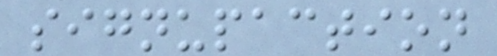signupaction
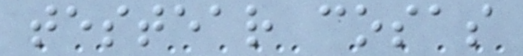testear cosas
